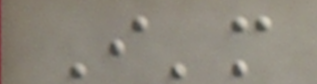I'm
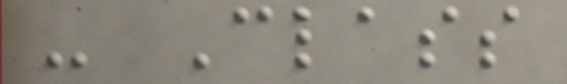- Class
